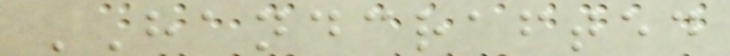HANDCRAFTED
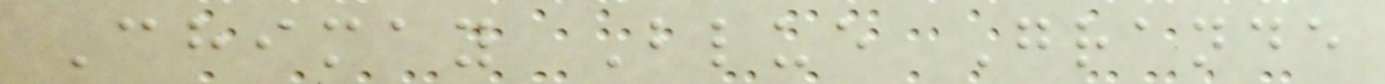Chimay Blue Grande
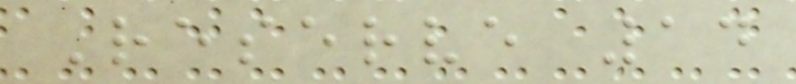Reserve 14
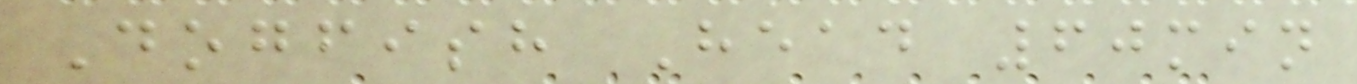Dogfish Head 60min
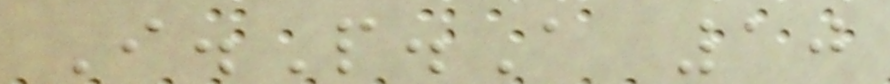I.P.A 10
